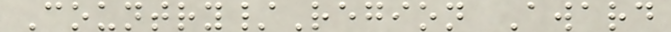Country/Region Award
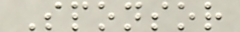Sponsor
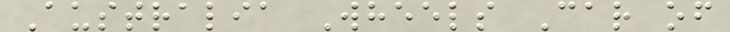Australia Wheels Car of
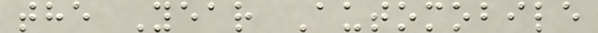the Year Automobile
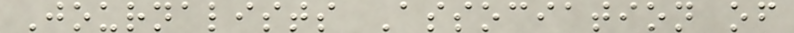Journalists Association of
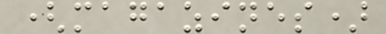(magazines)
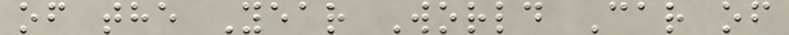of the Year World Car of
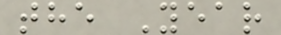the Year
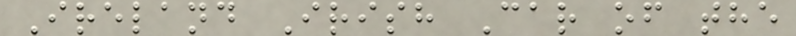Ireland Irish Car of the
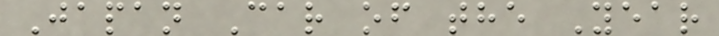Japan Car of the Year
